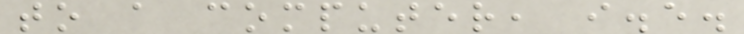to a computer, i.e.
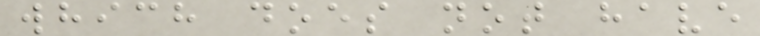which does not have
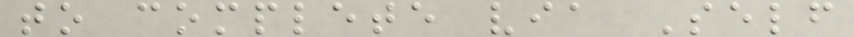to complete via Self
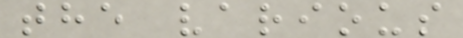the various
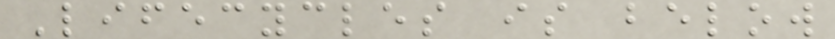Lifecycles is below
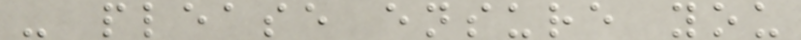- please ensure you
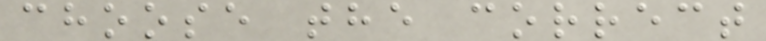choose the correct
